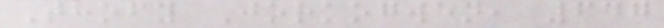Thofy Jorkogwen, 647
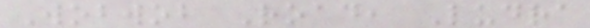Wobwob Road, Ludra
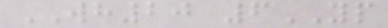WH20 6YP
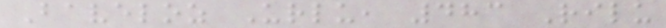Baveloz Urlu, 483 Rilu
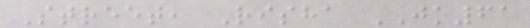Street, Risha JK61
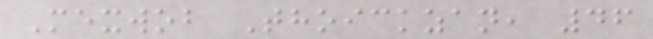Mexwob Thoickzan, 46
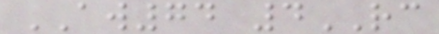AW74 4RC
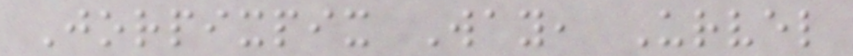Jorpixpix Way, Urvel
